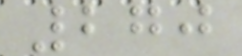270
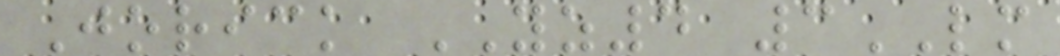Jorick YZ4 3LM
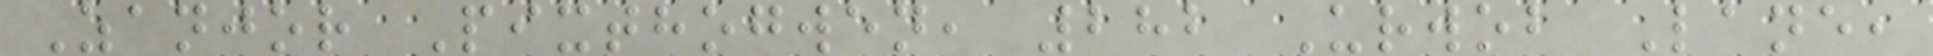Zanjor Pixthogwen, 282 Urwob Lane,
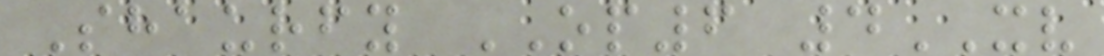Shaurfy OP6 4XV
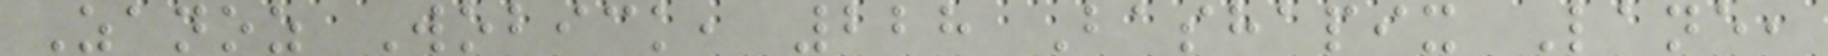Zanoz Wobick, 228 Bashapix Lane,
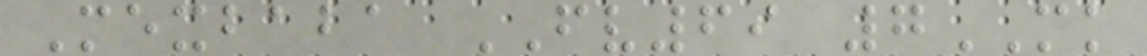Mexbaba FV69 7MK
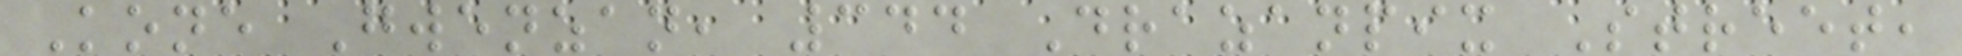Kone Gwenzan, 344 Drazanpix Street,
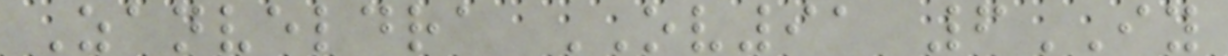Zanveldra OV91 6IY
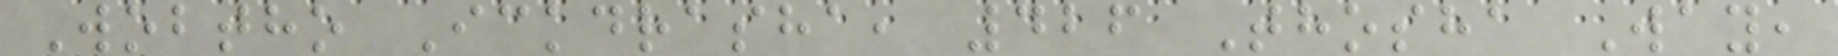Wobtho Ickdrasha, 426 Thosha Way,
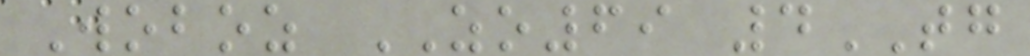Woboz ZO69 4TG
